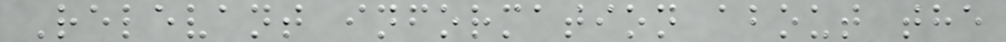Relevant information about the
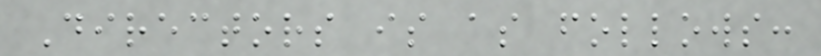Directors is as follows:
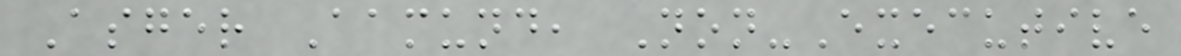Asger Aamund, Non-Executive
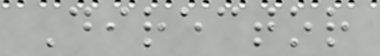Director
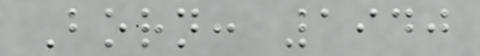Born: 1940
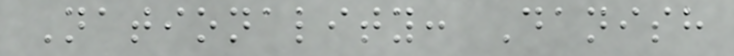Nationality: Danish
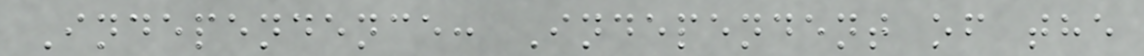Independence: Independent of the
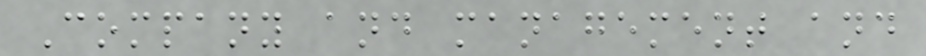Company and management and
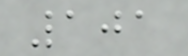101
